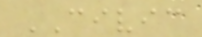CIVIC
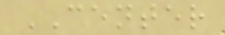CENTER
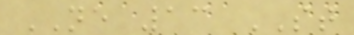NE 13 ST
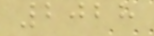2028
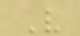V
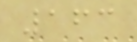163
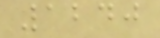1240
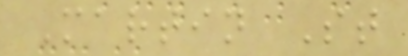Martin St
